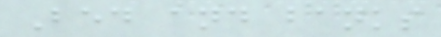Bed and banks
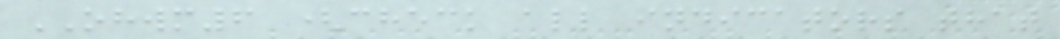OHWM6 (check all indicators that
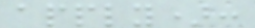apply):
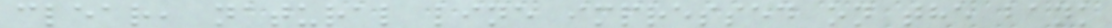clear, natural line impressed on the bank
